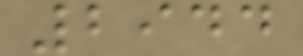2944
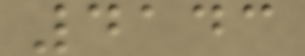4143
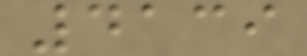4139
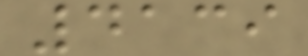4139
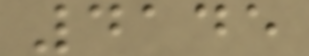4145
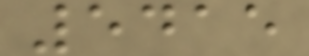5415
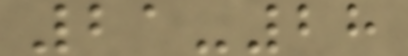21-28
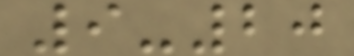9-20
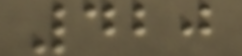420
